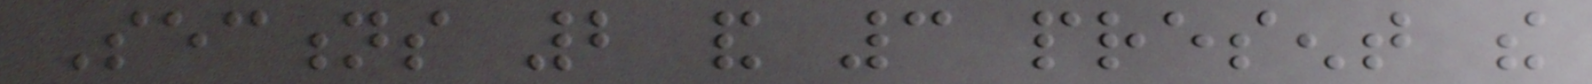Sections 2 and 3 present the
